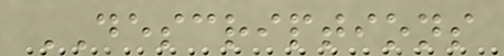DESCRIPTIONS
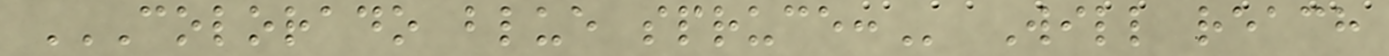COLORADO BLUE SPRUCE: Will reach
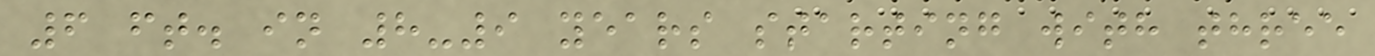6 ft. in 8-9 years starting with three
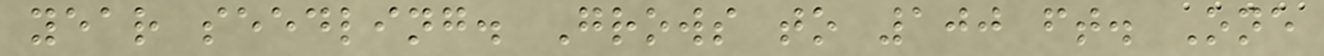year seedling. Grows to 100 ft. One
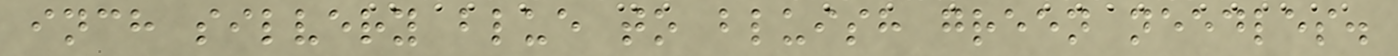inch silvery blue to bluish green needles.
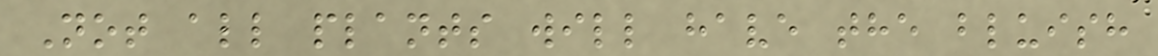Not all plants will have the bluish
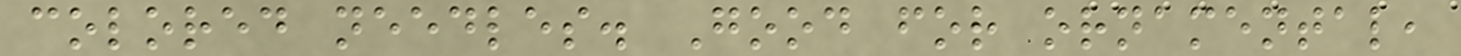colored needles. Good for ornamental,
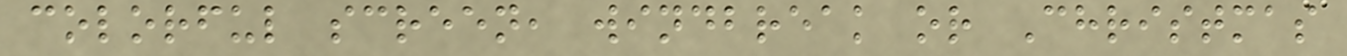colorful screen, windbreak or Christmas
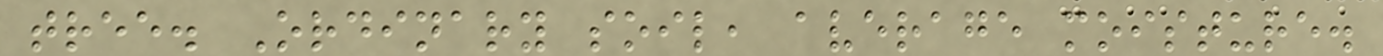tree. Ordinary soil, average moisture.
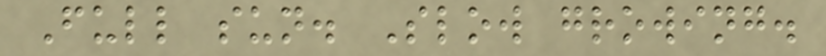Full sun. Slow growing.
